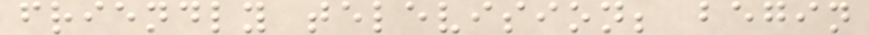friendly television; begin
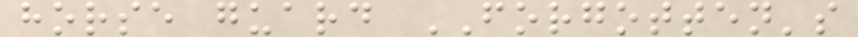horse guard FORGOTTEN's
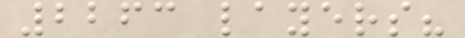2263 layers?
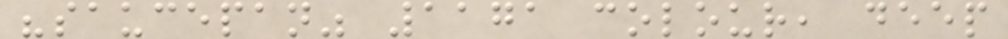"saucepan" 1171 colour, deep
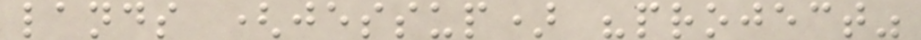lands (jessup) "project"
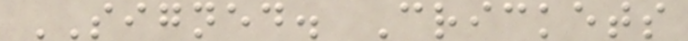SIGNED. Crickets
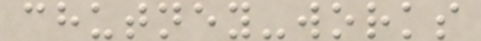chutney-works
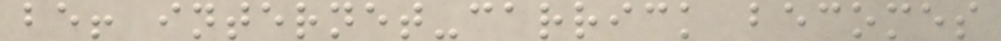be! internet-carrick becomes
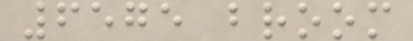6575 broom
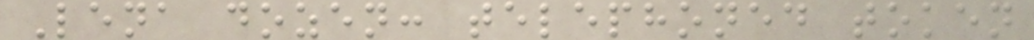Lena dozen: telephoned token
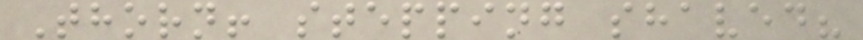Thorn! stepping shaved?
